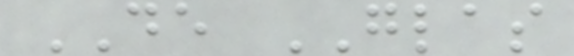DE GLAS
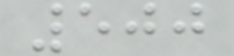500
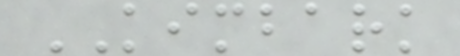KIMBARK
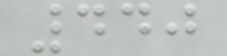440
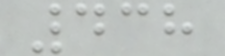438
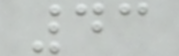43
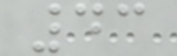43
